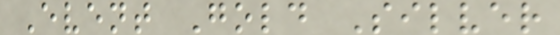Event Gold Silver
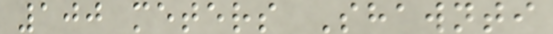100 meters Shawnti
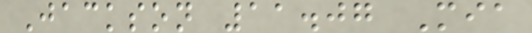Jackson 11.07 Mia
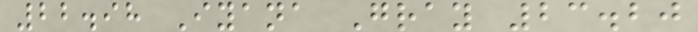22.98 Iyana Gray 23.20
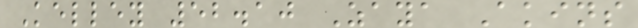Kelley 52.10 Zaya Akins
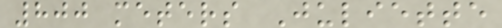800 meters Juliette
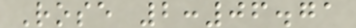Rose 2:06.71
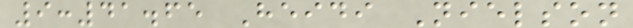9:41.65 Heidi Nielson
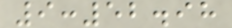9:52.98
